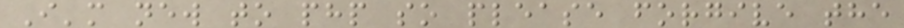I'm new to php so please forgive the
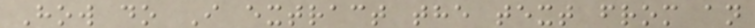How do I extract the text from an
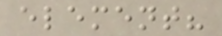element?
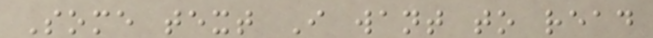Some text I want to read
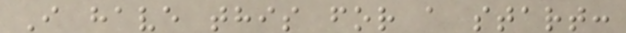I have this for a start:
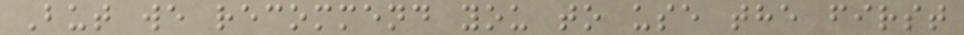But we recommend you to use the first
